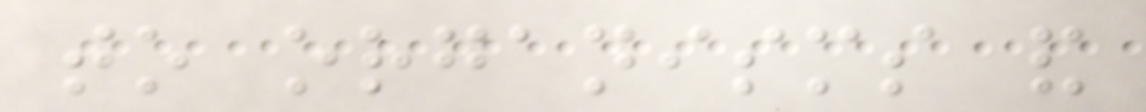to organisms and
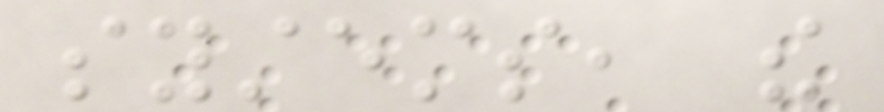systems, the
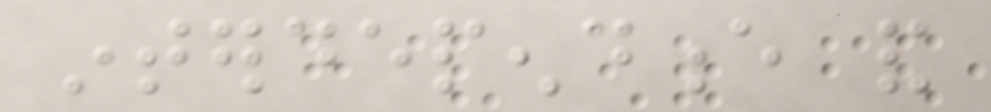interdependence and
